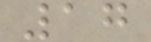17
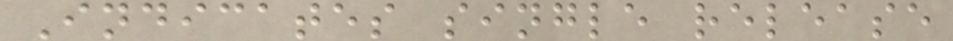Indicates single release
